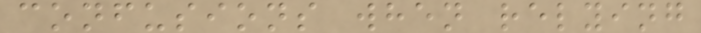confusions when relying
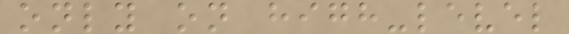only on high-level
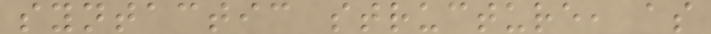syntactic structure, as
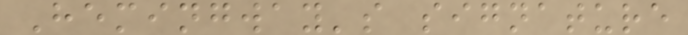Hemingway's signature
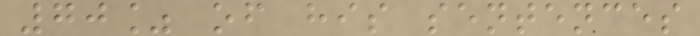70% of his sentences
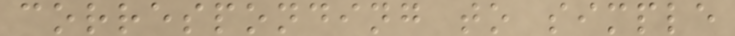corresponding to simple
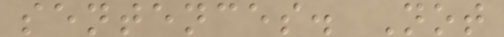sentences. Not
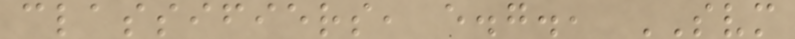classifiers, e.g., SVM
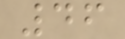46
